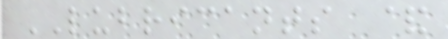LUBRICANTS &
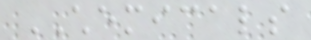CHEMICALS
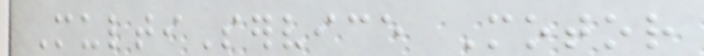MultiService Motor
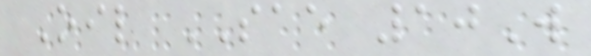Oil SAE 10W
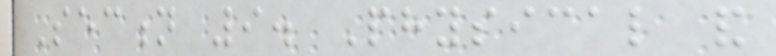Section 9. Physical and
